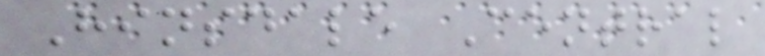Hinsdale Central
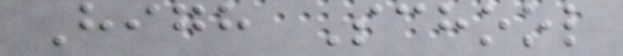High School
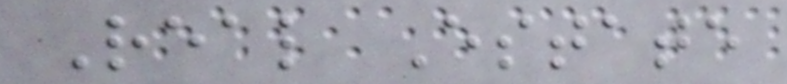Real Estate
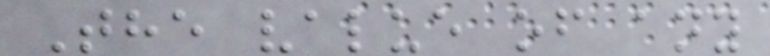The value of any
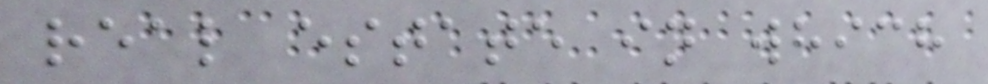real estate in which
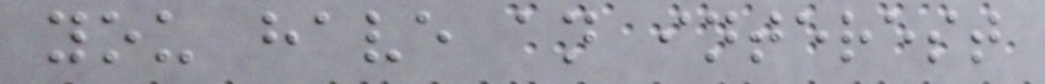you have an interest
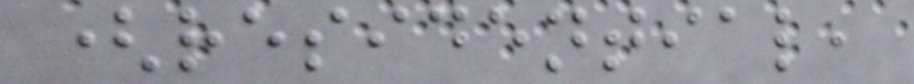(residential,
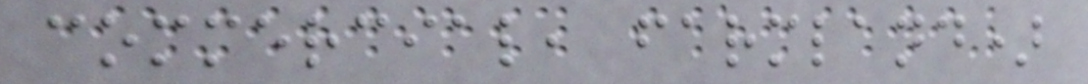commercial, farmland)
